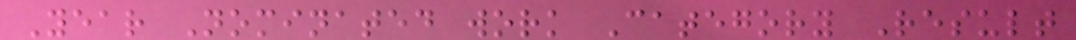Year Nominated work Category Result
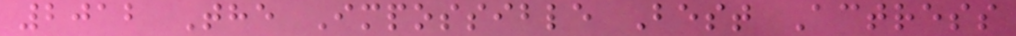2012 The Impossible Best Actress
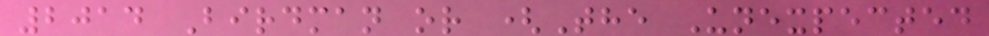2014 Birdman or (The Unexpected
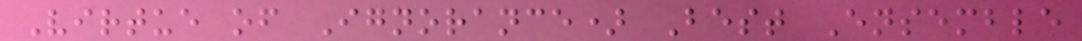Virtue of Ignorance) Best Ensemble
